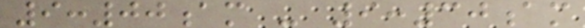9:00am - 9:30am
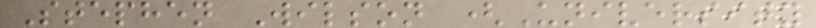Stephen Wilson (University
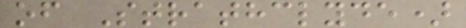of Strathclyde)
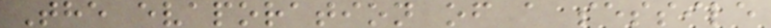The evaporation of a sessile
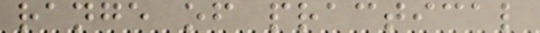range of practical
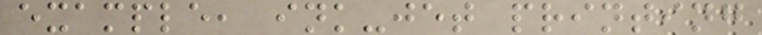example, ink-jet printing
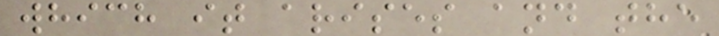which it arises and the
